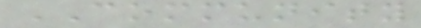COMMUNITY
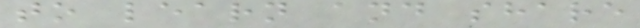to learn and share
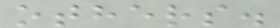others.
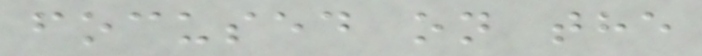focused on the
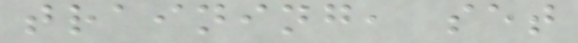training, set
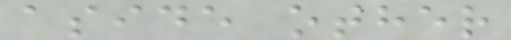aside other
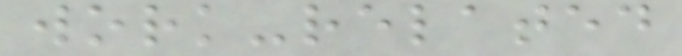work-related
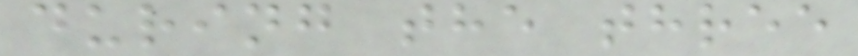during the three
